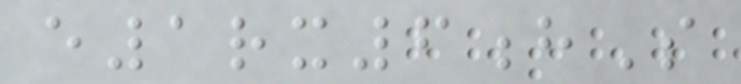e1rx6hS
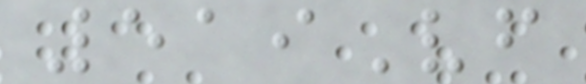519Vf
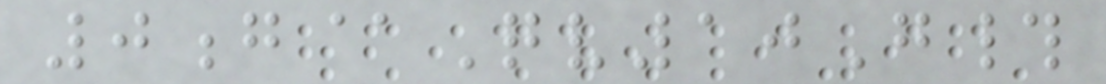0g@Qv10G#
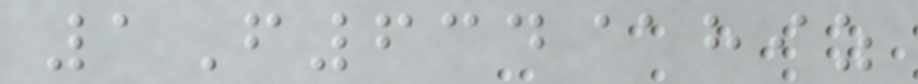1F634@hiz
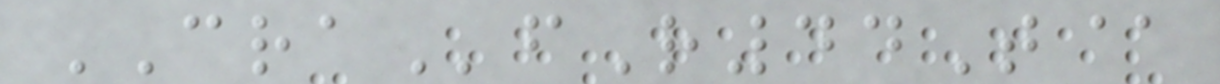CRAfR44T@
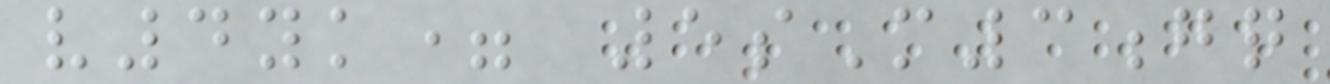v4yk= 5sM3gq
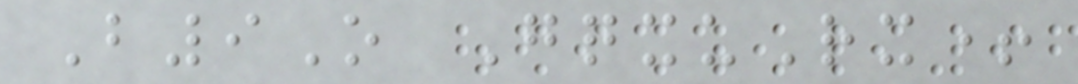B9O GqxuRx+
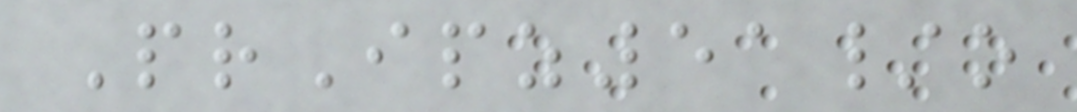PrIpz51/o
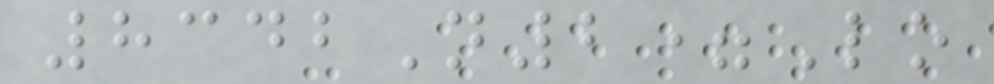8342N2=Lo
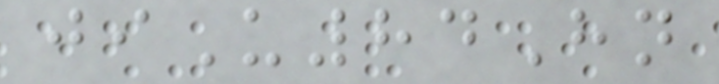jiU84Hn
